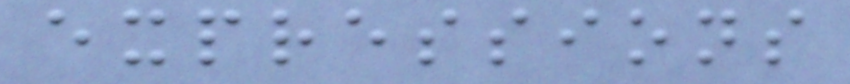expressions
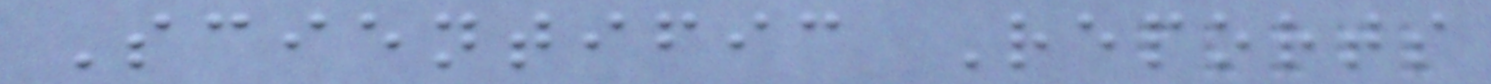Scientific Reports
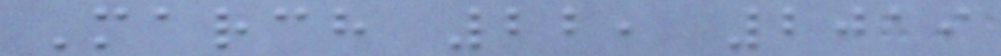March 22, 2019
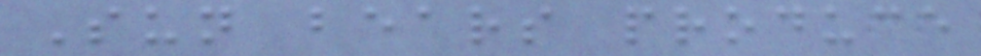Sun bears produce
